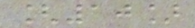[10]
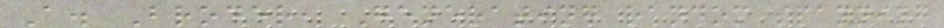A. Broder, Generating random spanning
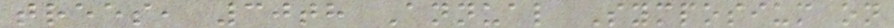trees, 30th Annual Symposium on
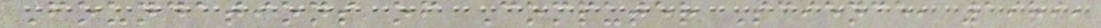Foundations of Computer Science, 1989,
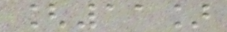[11]
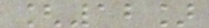[12]
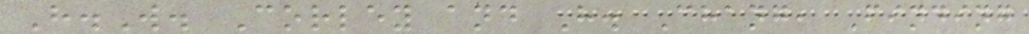H.W. Corley and H. Chang, Finding
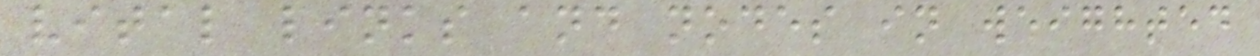vital links and nodes in weighted
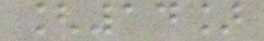[14]
